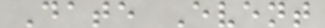Date Event
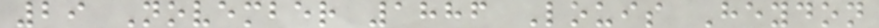29 November 1886 Louis Heydon
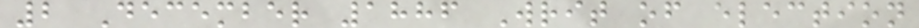2 December 1886 Writ of election
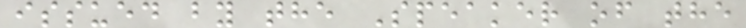issued by the Speaker of the
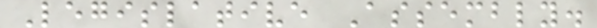Legislative Assembly.
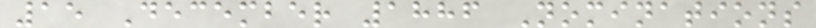15 December 1886 Nominations
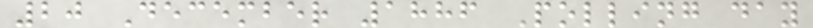20 December 1886 Polling day
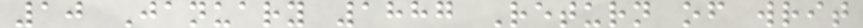10 January 1887 Return of writ
